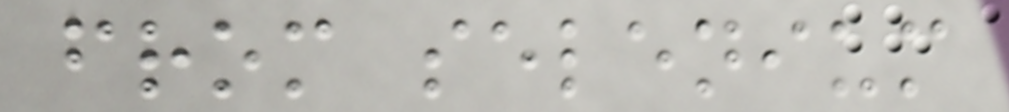from selenium
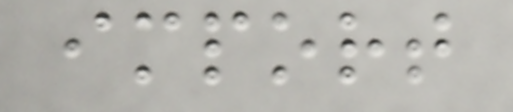import
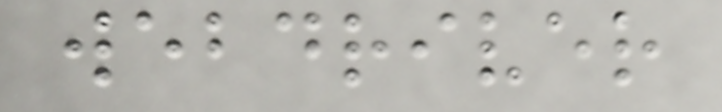webdriver
